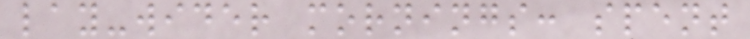lay-wider mornings: spent
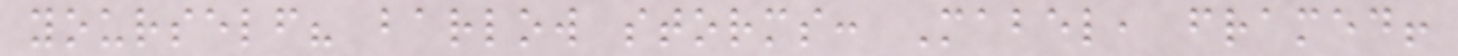yourself? barlow storms: Mabel, framed!
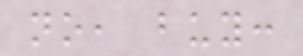no, buy:
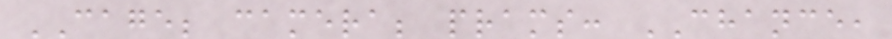CAGE; camera; prams: CHANCE,
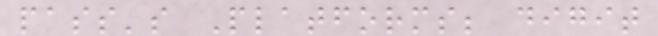pass's Platforms; digit
